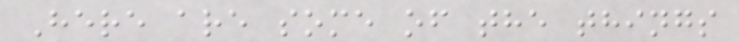Here are some of the things
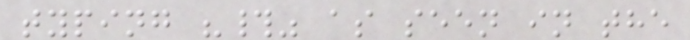typing "#" as seen in the
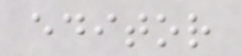editor
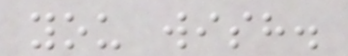you wish.
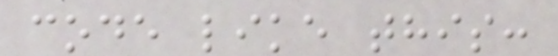code like this:
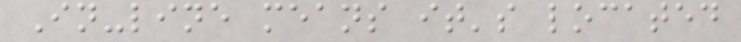In-line means it's located
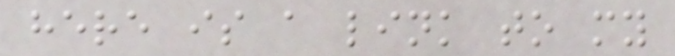here is a link to my
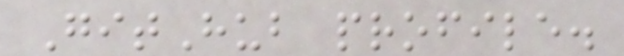GitHub profile.
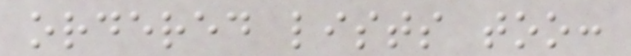ordered lists too:
